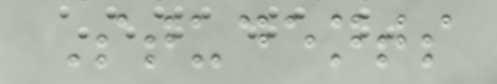Students
